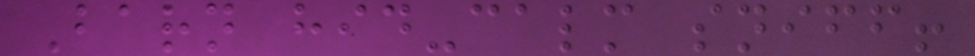Barn hid-calm sniff!
